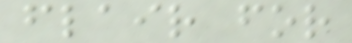flair for
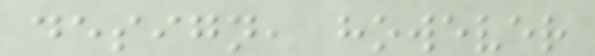design, however
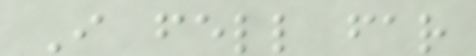I fell far
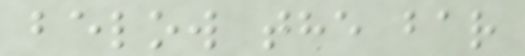below the bar
